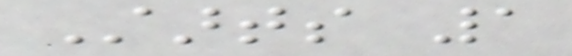Starts 1
